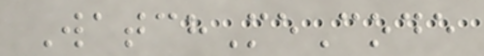WatchMeCode
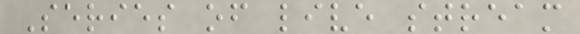Series of live stream
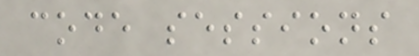code sessions
